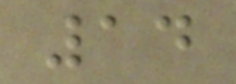14
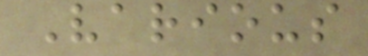Various
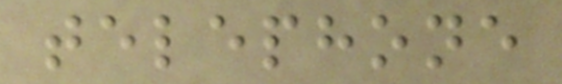telephone
